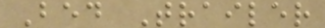Bed Trailer
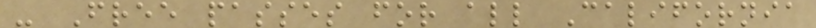- Free passes for all California
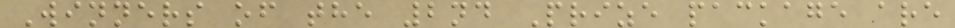Winners of the 2nd Prize package are
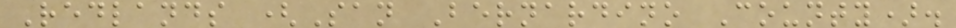Redlands (San Bernardino County).
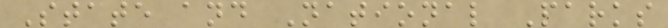State and National Parks
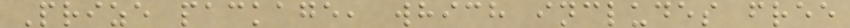Prize package, which includes free
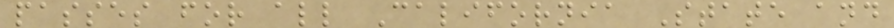passes for all California State and
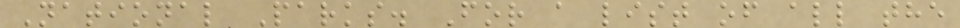National Parks. For a list of all the
